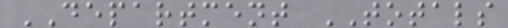DEPARTMENT TOTALS
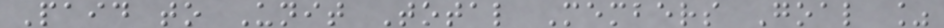Paid to Unit Total Members Goal %
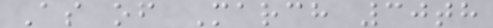As of March 30th
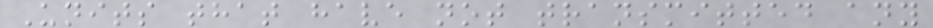Units that have not transmitted any
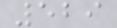529
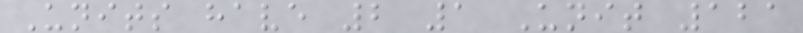Units have 2 1 Unit 121
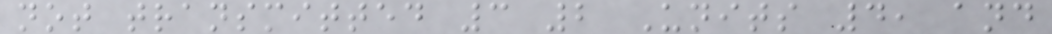not transmitted 3 2 Units 4, and
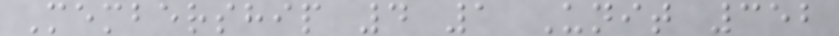Membership 4 1 Unit 352
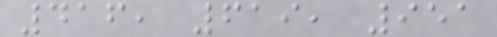416, 619, 951
